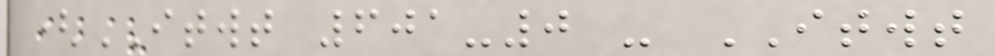(ITWT 601-0 - ITWT
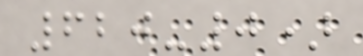620-0)
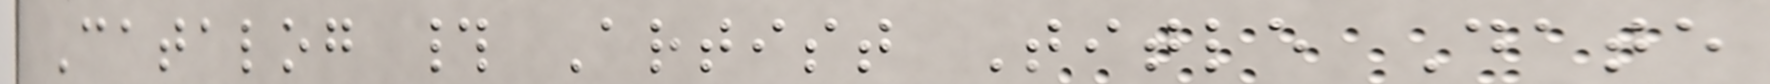Catalog # Artist Title Date
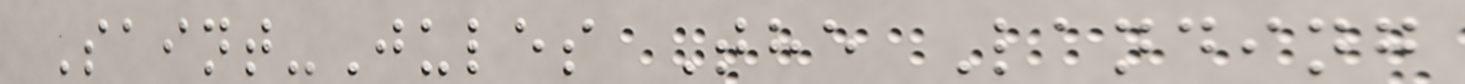Saint-Jules The Landing
